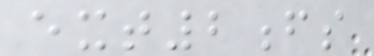ext2fs
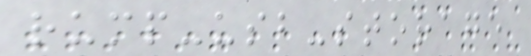rump-usb-storage
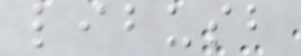libusb
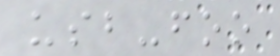usb-foo
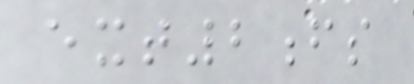ext2fs
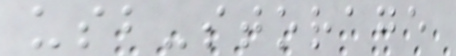usb-storage
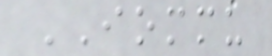IOMMU
